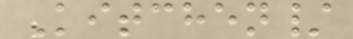Kitchen/
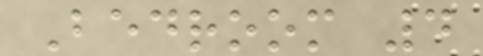Bedroom 4
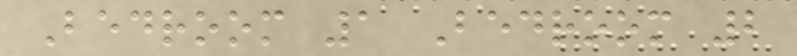Bedroom 1 Bedroom 2
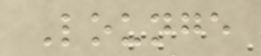Lounge
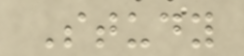Study
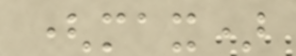(max)
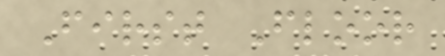First Floor
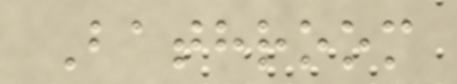Bathroom
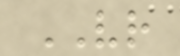VR
